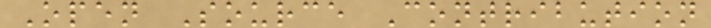Open Source Contribution
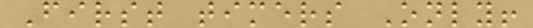First timers Only!
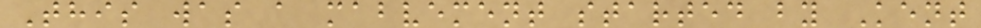This was a mabvement started by Kent
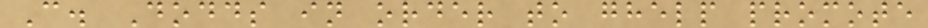C. Dodds in order to ghelp promote
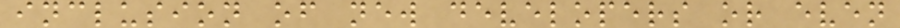inclusion of new developers or even
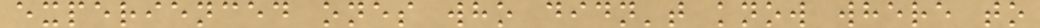experienced ones who didn't know where to
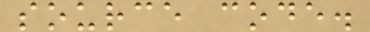source code.
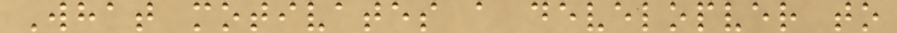What motivates a developver to
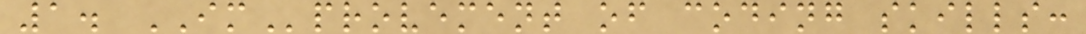1. IMprovement of coding skills:
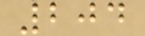204
